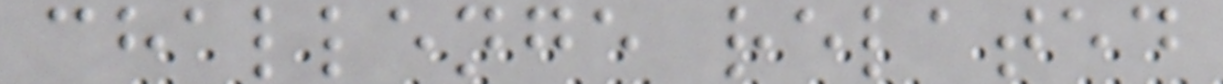challenge related
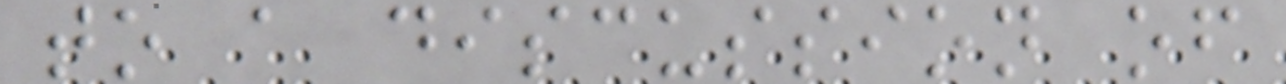to a discussion of
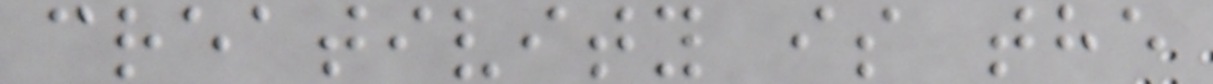creativity is the
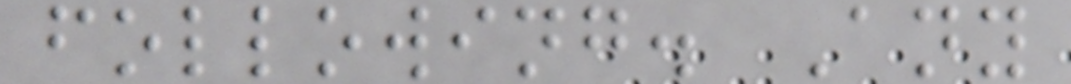following. Any
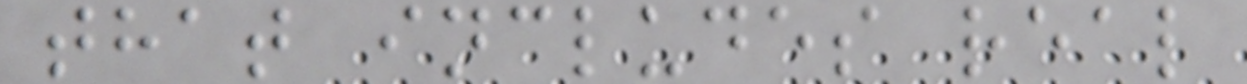that includes real
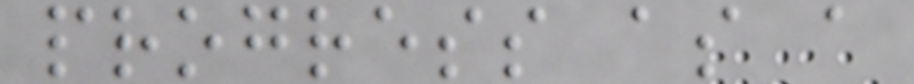progress as a
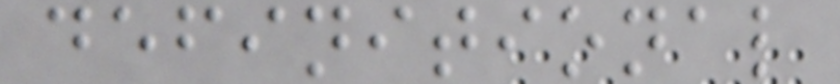definitional
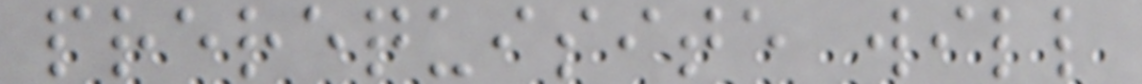prerequisite will
